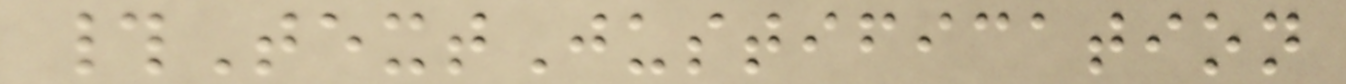#TextJustification
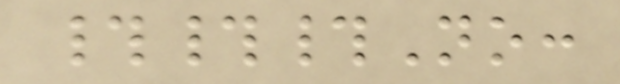###No:
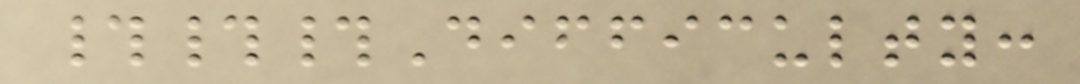###Difficulty:
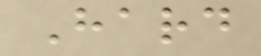Hard
